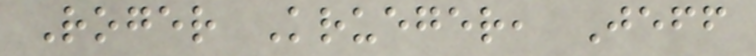Roger Krueger, Jeff
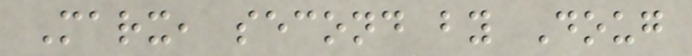Marx, second by Doug
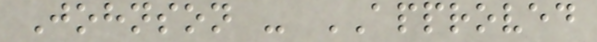Johnson - APPROVED
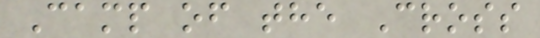Camp of the Cross
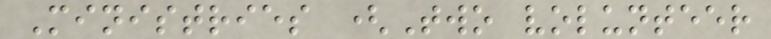Ministries (Two volunteer
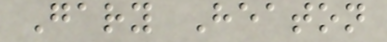Gary Heaton
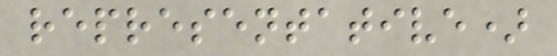representative)
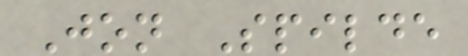Jon Spilde
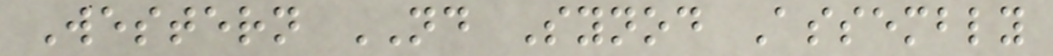Western ND Synod Assembly
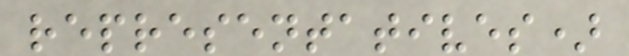representatives)
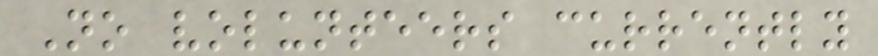No volunteers currently
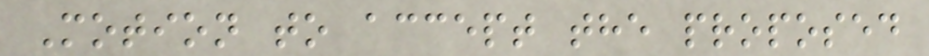Motion to accept the proposed
